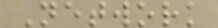Network
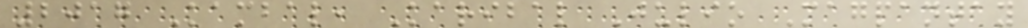2017 Kambal, Karibal Julio Magpantay
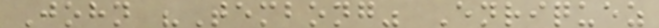John "Tembong" Enriquez
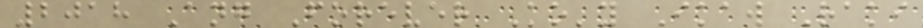2018 Ang Forever Ko'y Ikaw Raki
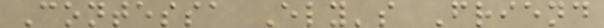Contessa Ely's Friend
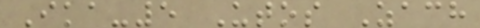Ika-5 Utos Zach
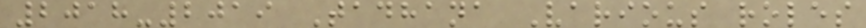2018-2019 Tadhana Various roles
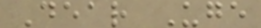Dear Uge
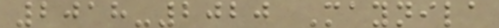2018-2020 Maynila
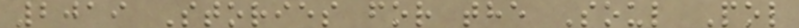2019 Stories for the Soul Pol
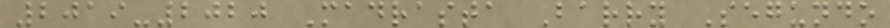2019-2020 Madrasta Barry Segundo
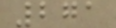271
